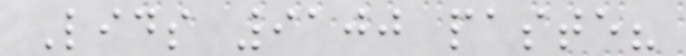Lids 9100 paste?
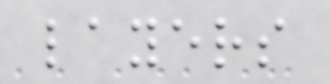layers
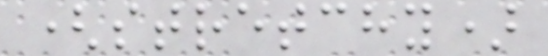(stretchy)
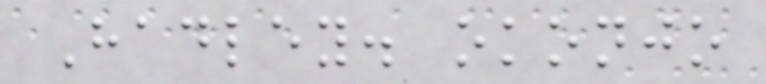Hadley. okonjo
